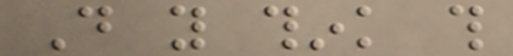Do you think this
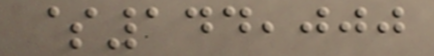$144,000
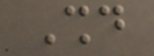Should
